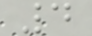4
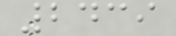2439
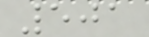501
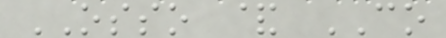OSSO & CO
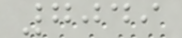7049
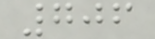706
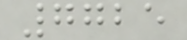7725
